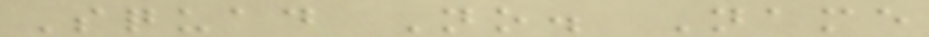Squad No. Name
